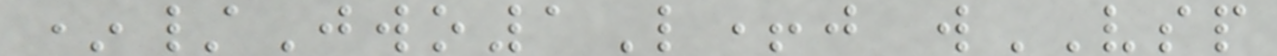*/Jwo1L+j wVSP
